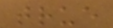true
